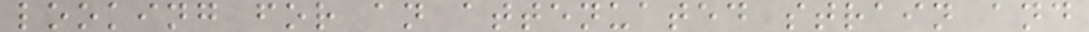looking for an attenuated strain and
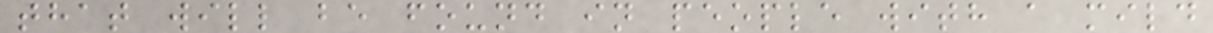that will be found in people with a mild
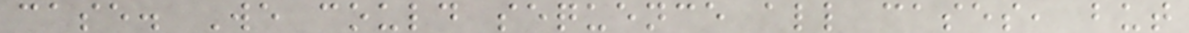case. We could sequence all cases, but
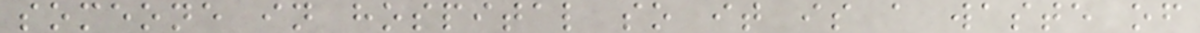someone in hospital so it is a waste of
